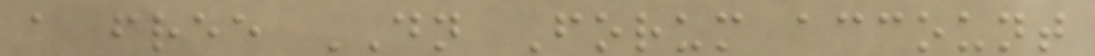a free DN Forum account
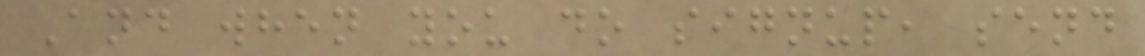And when you do signup, send
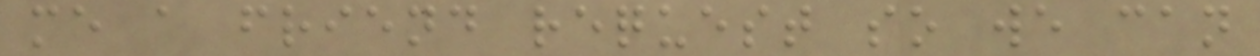me a friend request so we can
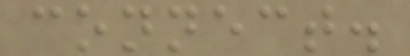connect.
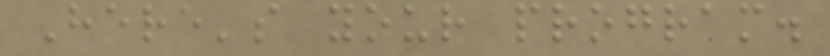Here's your program.
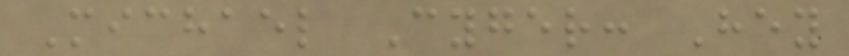Michael Cyger: Hey
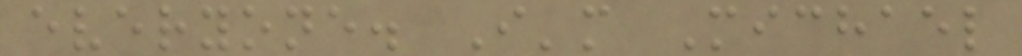everyone. I'm Michael
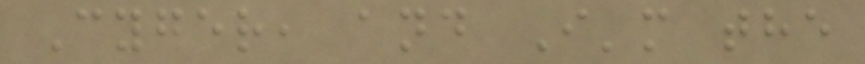Cyger, and I'm the
